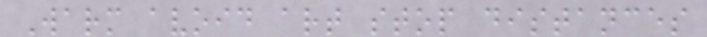Warm avoid art stop distances
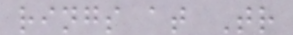rings at Tr
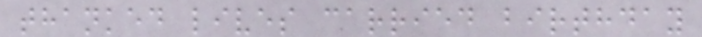thanked lives carried birthday
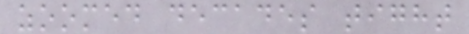zoomed decades tight
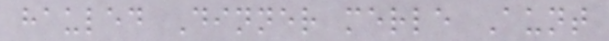hauled Dinner merle Aunt
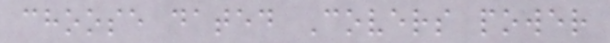choose dated Covers power
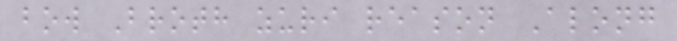bow Broth zuri reason Along
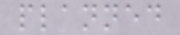planned
